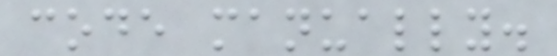code manually.
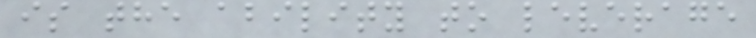is the ability to leverage
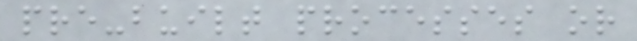pre-built processes or
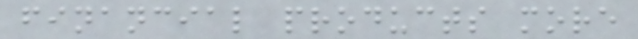financial products more
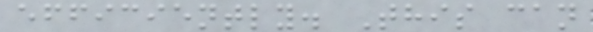efficiently. This can
